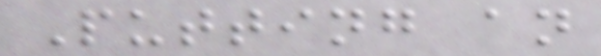Putting an
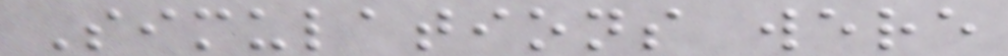Simulations were
